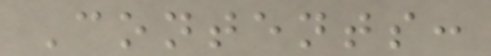Contents:
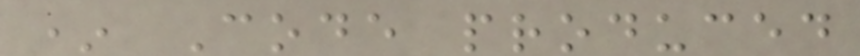* Code produced
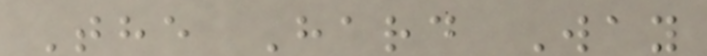The Hard Way
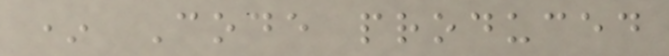* Code produced
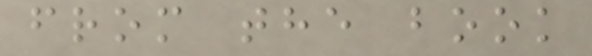from the book
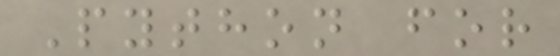Python for
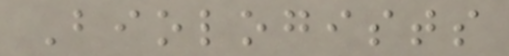Biologists
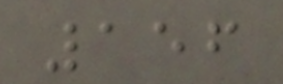156
